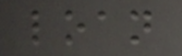loan
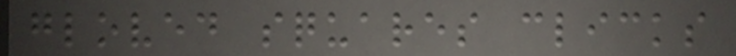gloved squares clicks
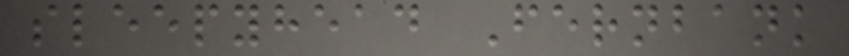sleepyhead Fernbank
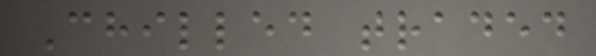Chilled traded
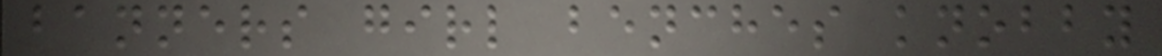banners girl benches knobby
